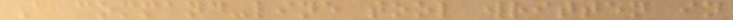A command-line tool written in
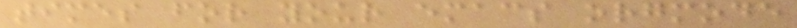times for your emacs orgmode
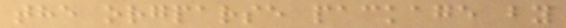the orgparse package by
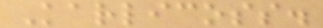Karlicoss.
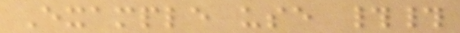Example use ##
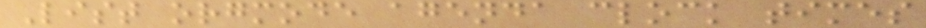List orgmode agenda clock times
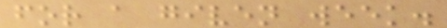for a given week.
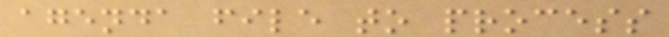agenda file to process
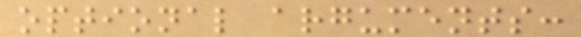optional arguments:
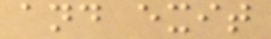and exit
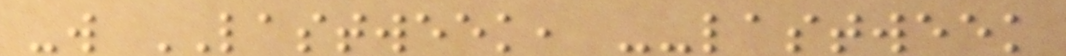-w LASTWEEK, --lastweek
